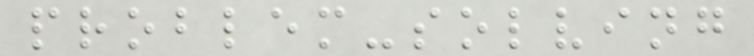problem-solving
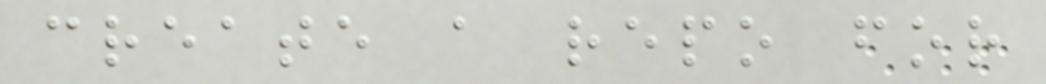create a repo for
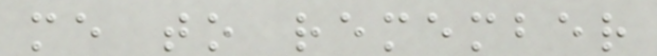me to remember
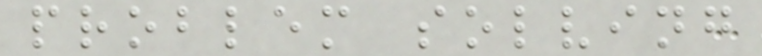problem solving
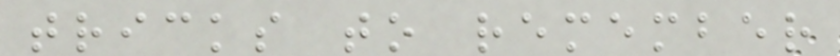tricks to remember
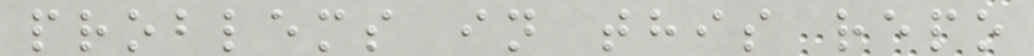problems in this repo
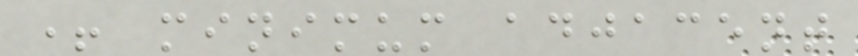+ minimum adjacent
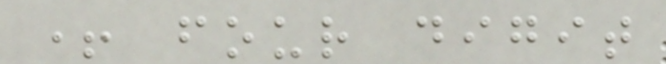+ four digit
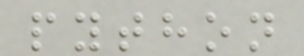python
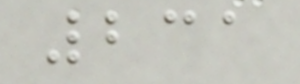231
